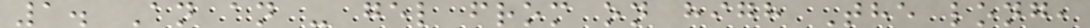1. An an - gel from on high The long,
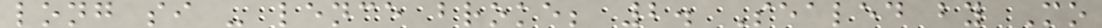long si - lence broke; 2. Sealed by Mo
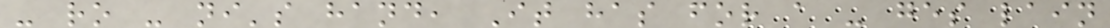- ro - ni's hand, It has for a - ges lain
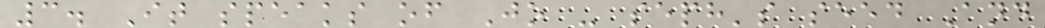3. It speaks of Jo - seph's seed And
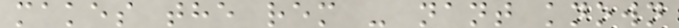makes the rem - nant known
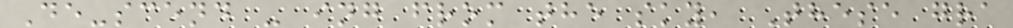De-scend - ing from the sky, These gra
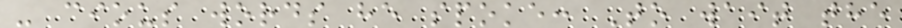- cious words he spoke: To wait the
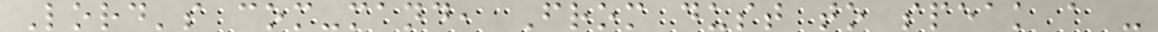Lord's com-mand, From dust to speak a -
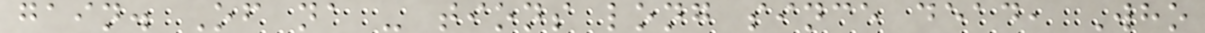gain. Of na - tions long since dead, Who
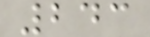243
